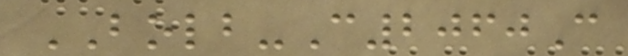BOLB-C2060C
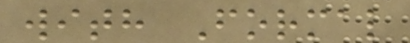with Formal
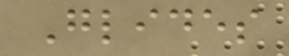Glides
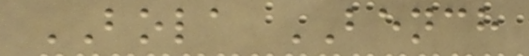BOLA BENCH
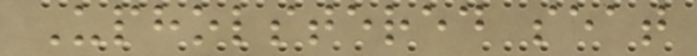Upholstered seat
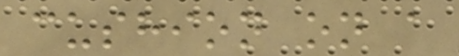cushion on a
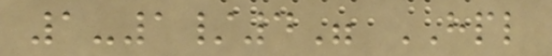1-1/4" HPL
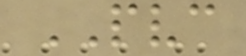PVC
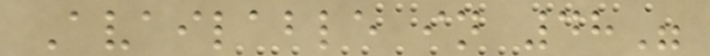Available in 48"
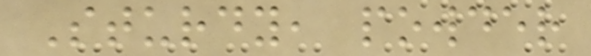Sturdy, powder
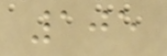105
